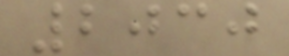2030
